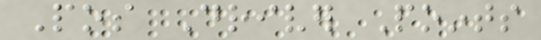Pos Driver Points
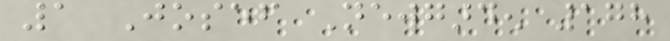1 Josef Newgarden 178
